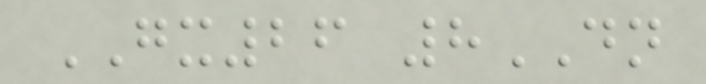GX26 8DN
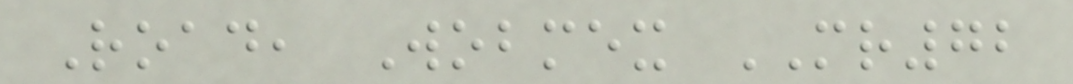Road, Wobmex MR72
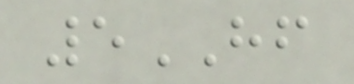5HF
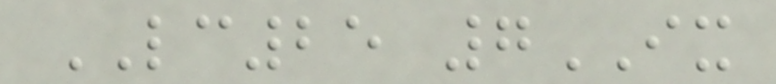LC25 7IX
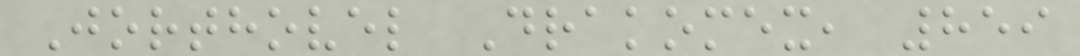Jorthovel Drakomex, 859
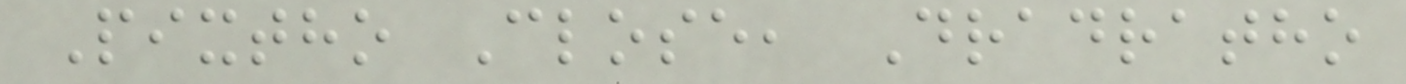Pixtho Close, Dradratho
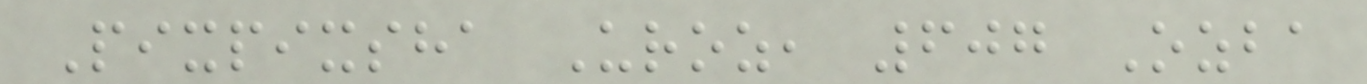Pixpixsha Uroz, 607 Ozba
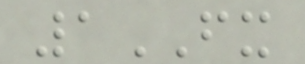1FX
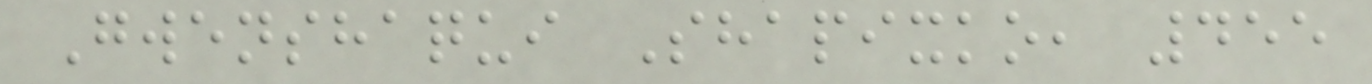Gwenshaqui Shapixko, 455
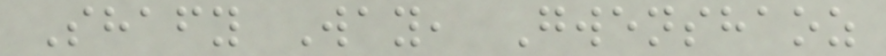Shafy Way, Gwenshaoz
